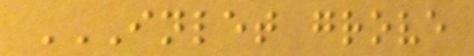INLET GROVE
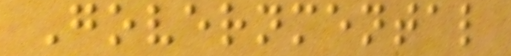Governmental
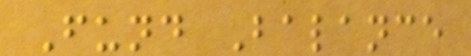Fund Balance
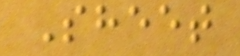Sheet
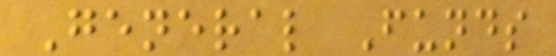General Funds
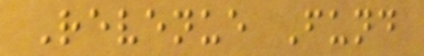Revenue Fund
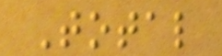Total
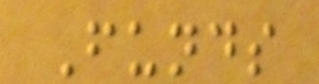Funds
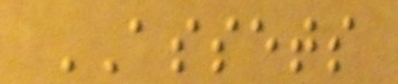ASSETS
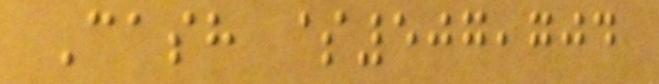Cash $507,704
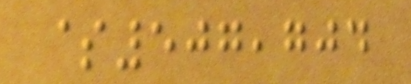$507,704
